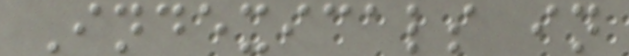Indexicals in
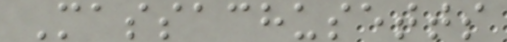Massachusetts
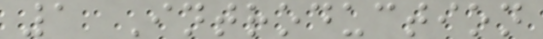1 Introduction
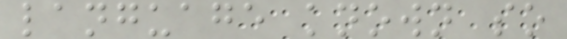language known so
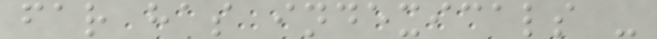far has indexicals -
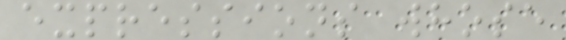expressions whose
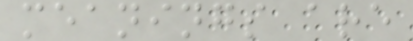meanings are
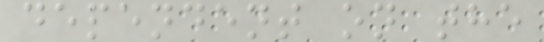dependent on the
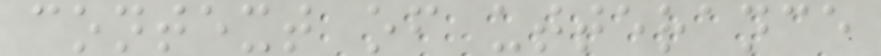context of utterance
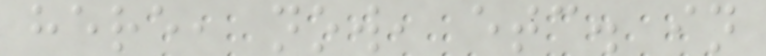here, now, etc. in
